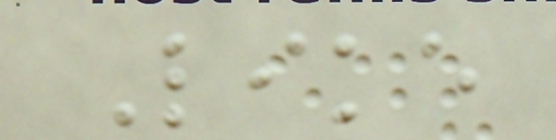Like
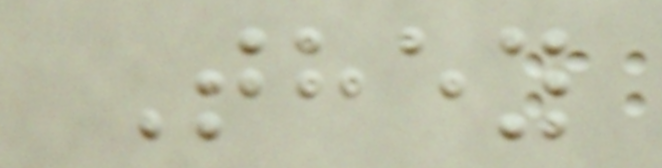They
